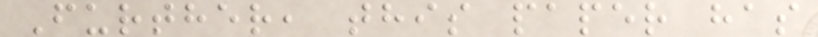Further, this paper has
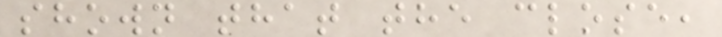shown that the close,
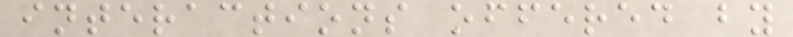interactions offered by
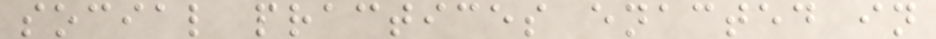social practices enacted in
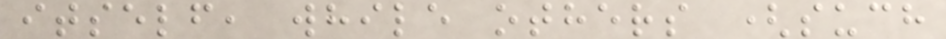itself, while others (such
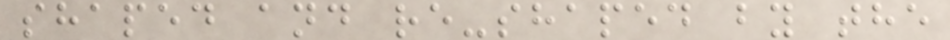shaped and re-shaped by the
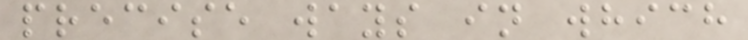precise ways in which
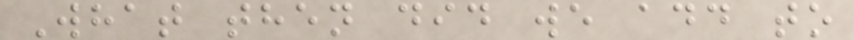What then did we add to
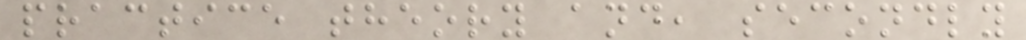practice theory and, secondly
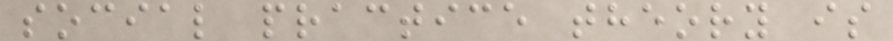social practice theory is
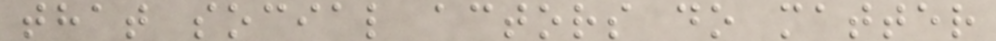that social actors do matter
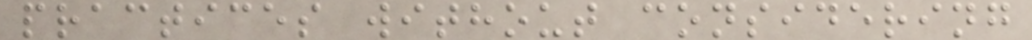practices without considering
